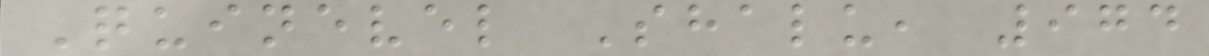Quinevel Shalu, 974
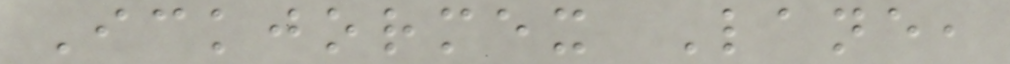Ickjormex Lane,
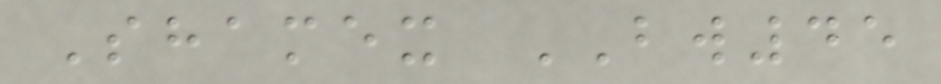Shamex BW45
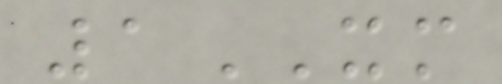1XM
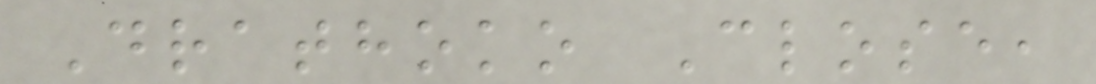Drathoko Close,
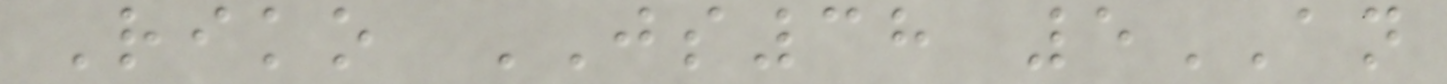Riko JS38 5AN
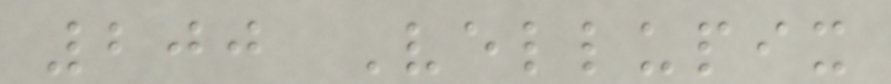200 Vellupix
